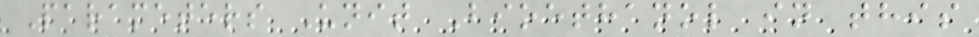Parameters Unit Bioethanol in this
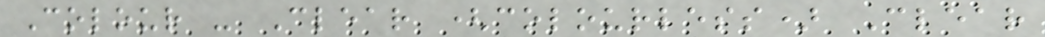Colour - Clear (colourless) Clear
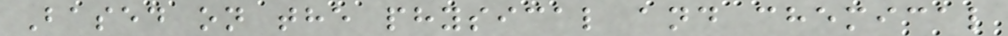Based on the physical and chemical
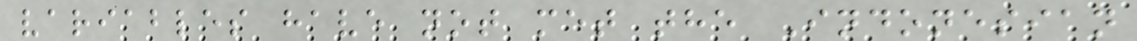variables have not met the Indonesian
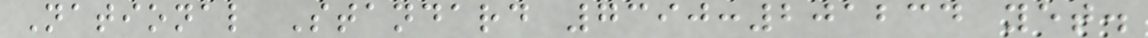National Standard 7390:201234 yet.
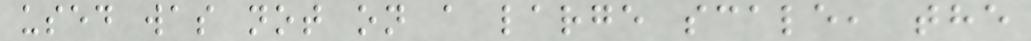used was not on a large scale, the
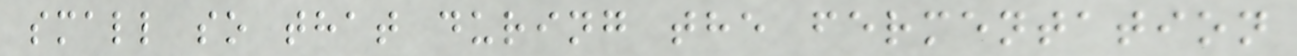small so that during the fermentation
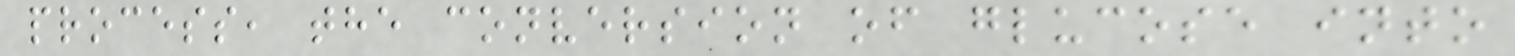process, the conversion of glucose into
